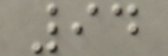94
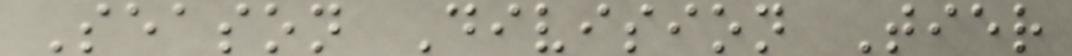Season Division Tier
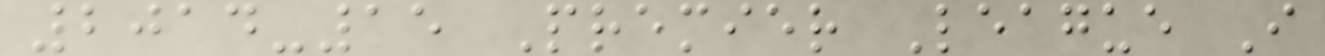2014-15 Premier League I
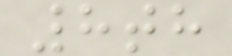8th
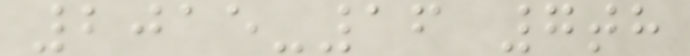2015-16 7th
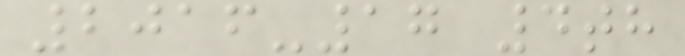2016-17 4th
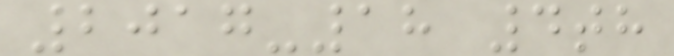2017-18 4th
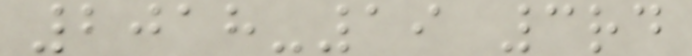2018-19 3rd
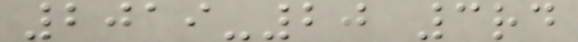2019-20 3rd
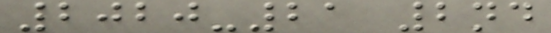2020-21 2nd
